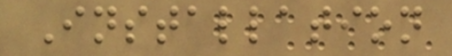Installation
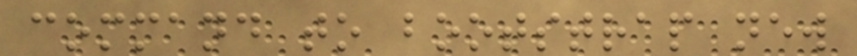command to bootstrap new
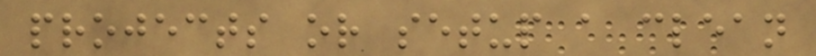projects or setup a clean
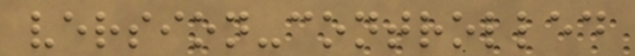version-controlled
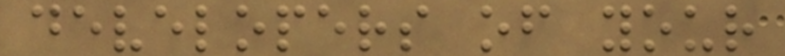developers of your
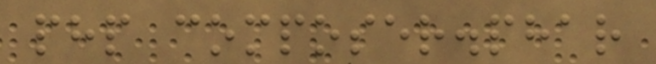php composer.phar
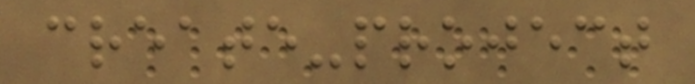create-project
